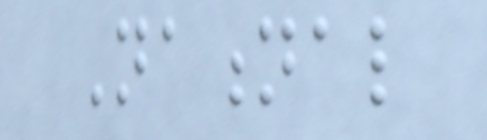National
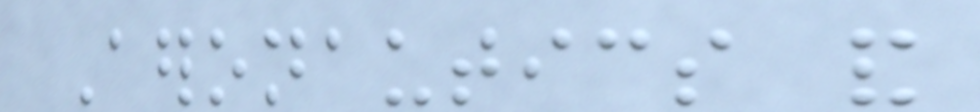Aeronautics and
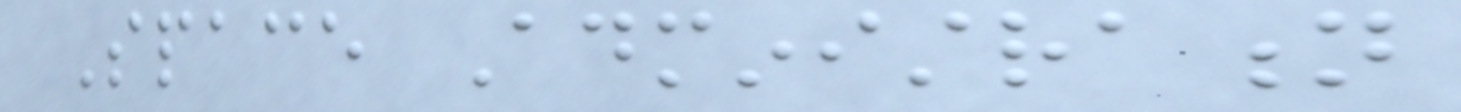Space Administration
